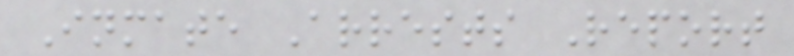Inmate Arrests Report
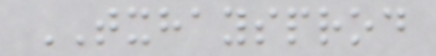TXHAYSPROD
